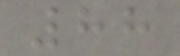88
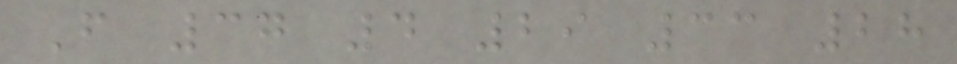F 37 4 29 33 28
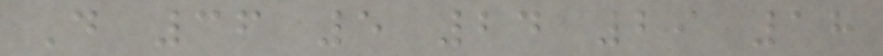D 36 5 24 29 18
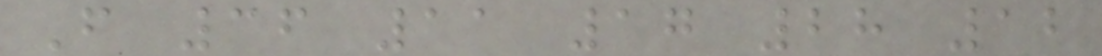F 36 11 17 28 12
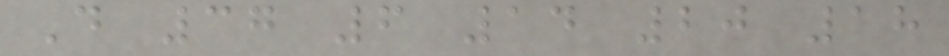D 37 6 14 20 18
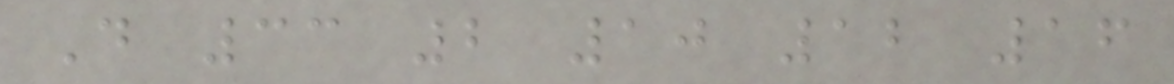D 33 2 10 12 16
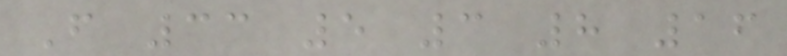F 33 5 3 8 16
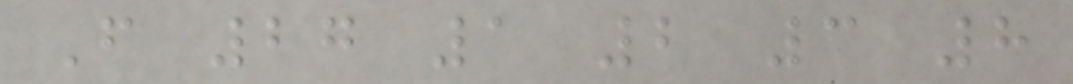F 27 1 2 3 8
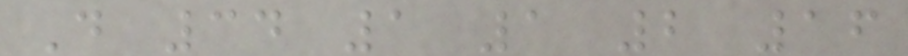D 34 1 1 2 16
